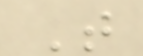T
